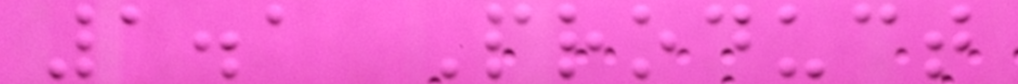1.1 Product
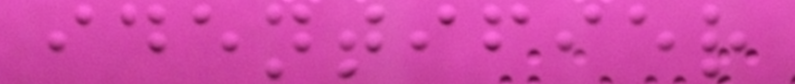identifier
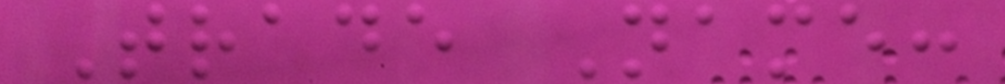Trade Name:
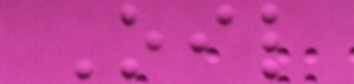Oil
